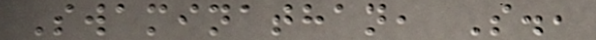Swaminathan, S.,
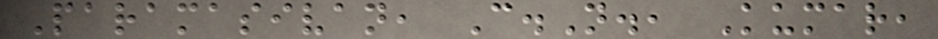Paramasivan, C.N., Kumar,
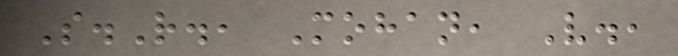S.R., Mohan, V.,
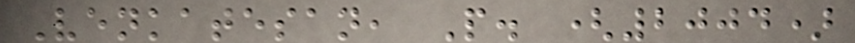Venkatesan, P. (2004)
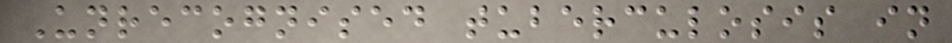Unrecognised tuberculosis in
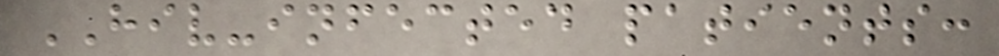HIV-infected patients:
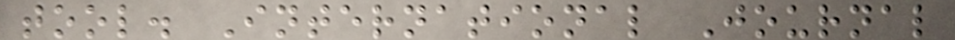tool. International Journal
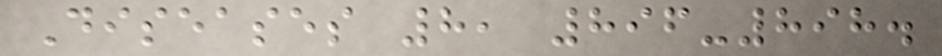Diseases 8, 896-898.
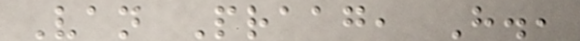Van Praag, H.,
